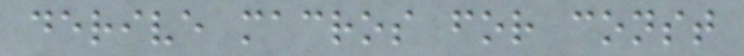derive macros for const
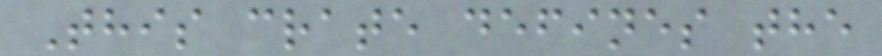This crate defines the
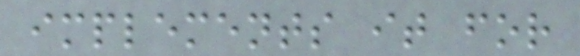implements it for
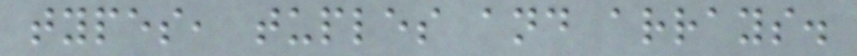types, tuples and arrays.
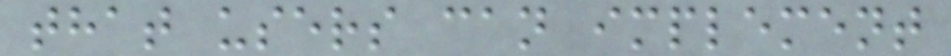that users can implement
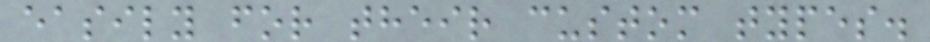easily for their custom types.
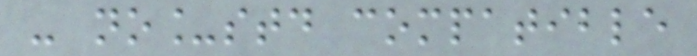- no_std compatible
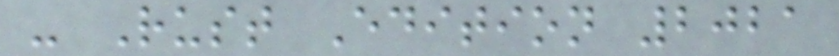- Rust Edition 2021
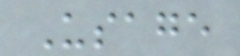Usage
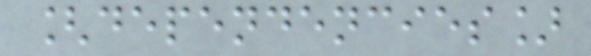[dependencies]
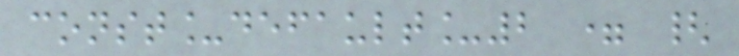const_default_2 = {
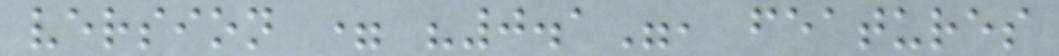version = "0.1", features
